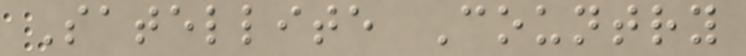Satellite Country
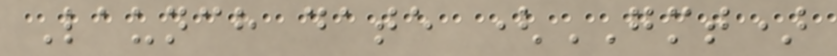Launch date (GMT)
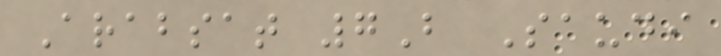Arabsat 7B Saudi
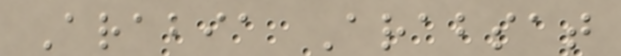Arabia Arabsat
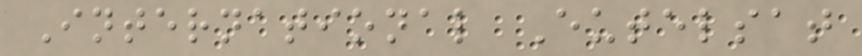International Eutelsat
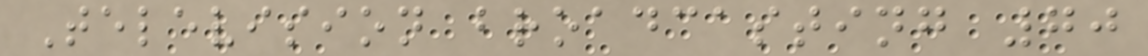Television broadcasting 70
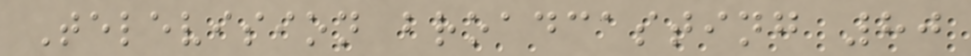Television broadcasting 80
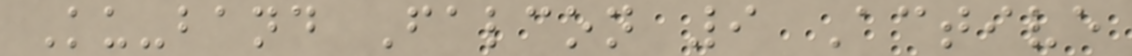Ku-band Falcon 9 Active
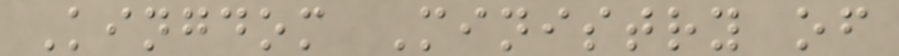Kingdom Ministry of
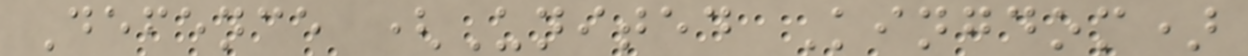Defence (United Kingdom)
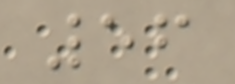56
